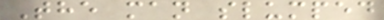The man slumped
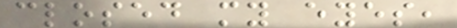closed my eyes,
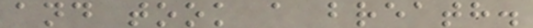and took a breath.
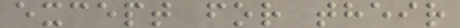except for their
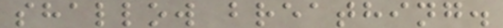shallow breathing.
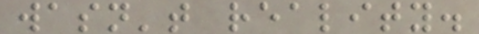wasn't reality.
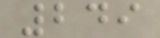249
